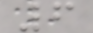6
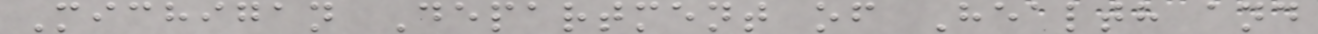Michigan Department of Health and
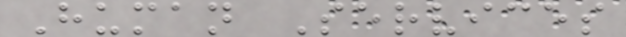Human Services
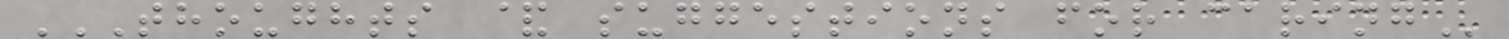THOUGHTS & SUGGESTIONS FOR CARING
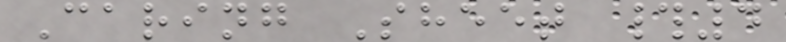Caring Sheet #4
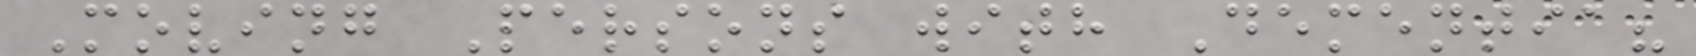Moving Persons with Dementia?
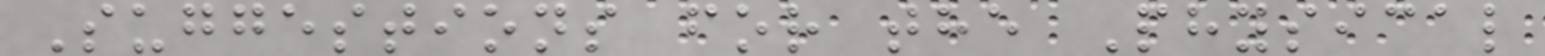Suggestions for the Physical
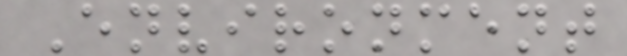Environment
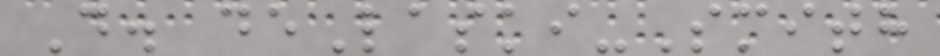D. deLaski-Smith
